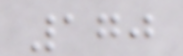170
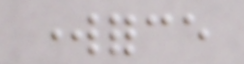workforce
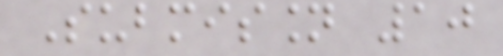Submission 10
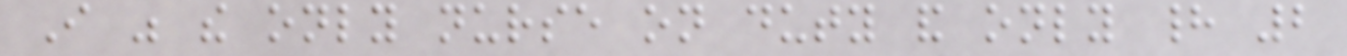I was the only nurse on duty and only had 2
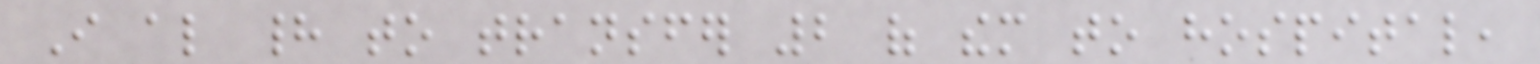I also had to transfer 2 of them to hospital,
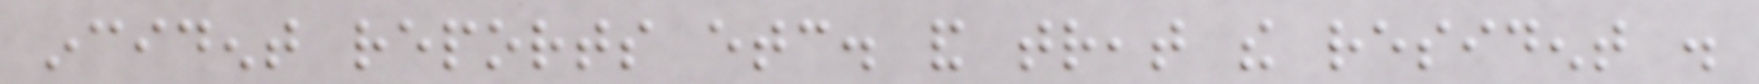incident reports etc. and treat the resident .
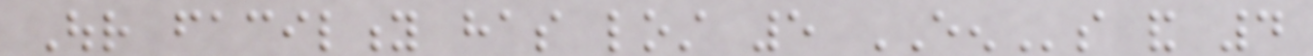Our facility has lost 5 EENs and 4
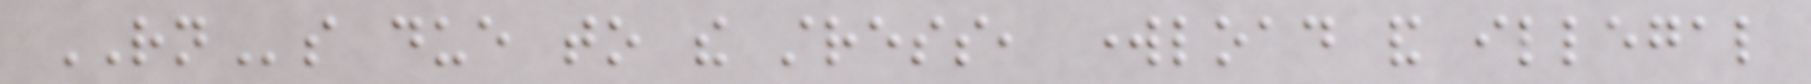RNs due to the stress, workload and illegal
